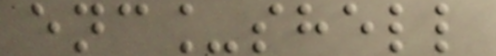enc_shell
